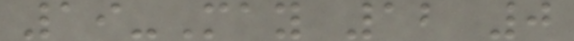19-May 12 0
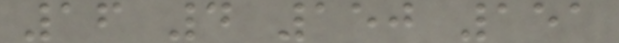16 4 150 151
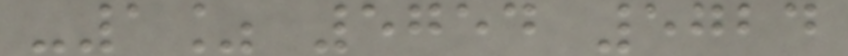-1% 5754 5724
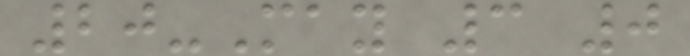20-May 3 0
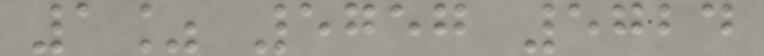1% 5757 5724
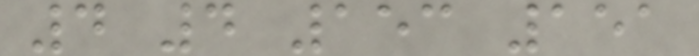4 4 153 151
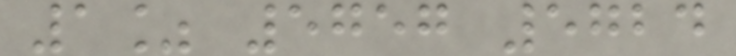1% 5757 5724
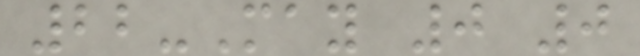22-May 0 0
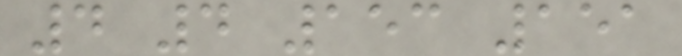4 4 153 151
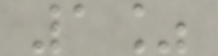1%
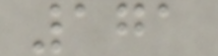171
